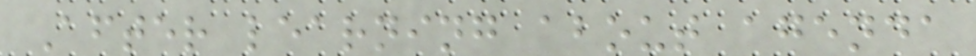After learning about agenda
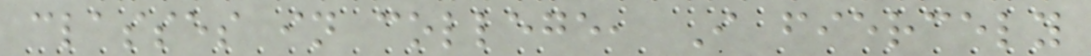classes in college, I fiercely
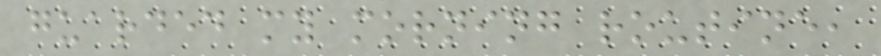guarded my morning routine,
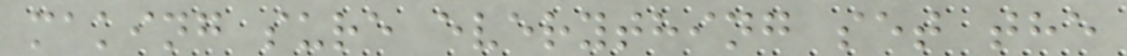making sure everything set the
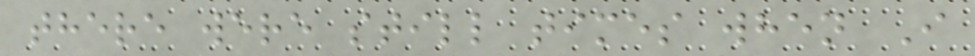there were still times when I
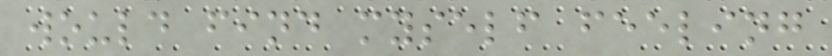would find myself feeling
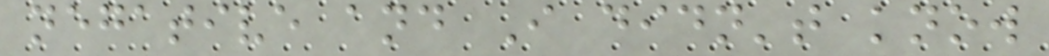negative and I didn't know
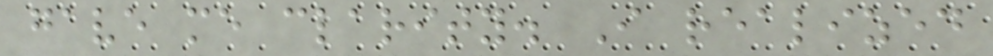gave me clarity. I realized
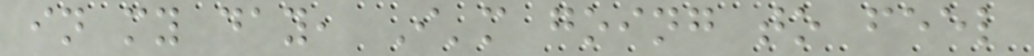in my day, I'm going to feel
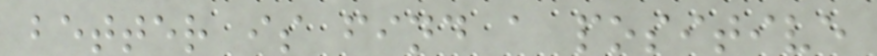better is find a positive
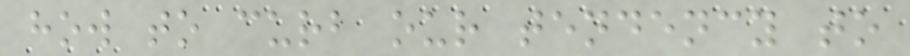how to curb our tendency to
